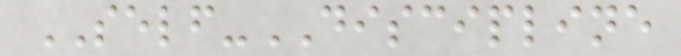SELF-DISCIPLINE
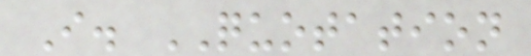I. QUOTATION
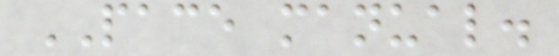PACE manual.
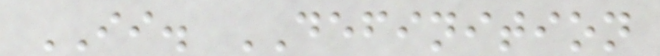II. DEFINITION
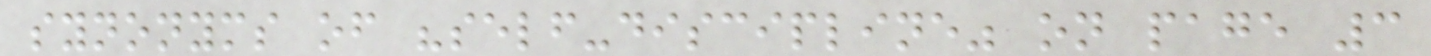synonyms of "self-discipline" on page 3
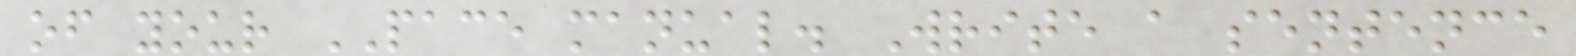of your PACE manual. Write a sentence
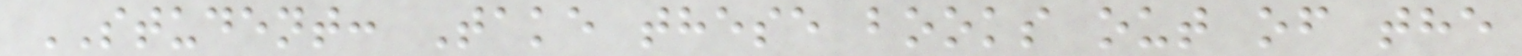STUDENT: Take these books out of the
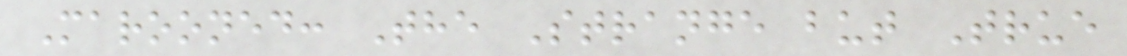Marooned: The Strange but True
